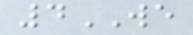4WE
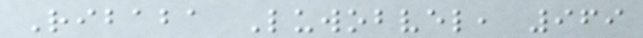Ribaba Luwobvel, 969
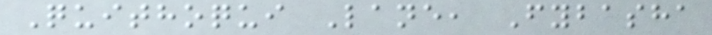Quithoqui Lane, Fybasha
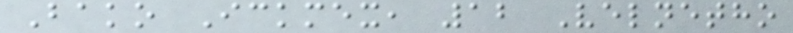Bako Ickmex, 12 Velnetho
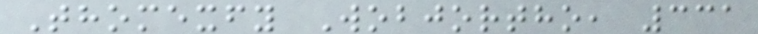Thomexfy Wobjortho, 331
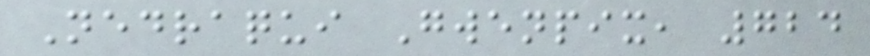Nedraqui Gwenpix, 724
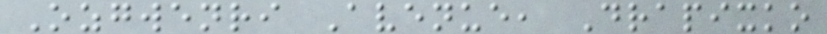Ozgwenri Avenue, Drapixko
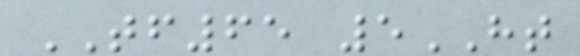TF65 5HT
